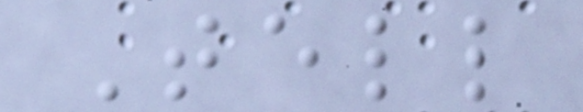Tell
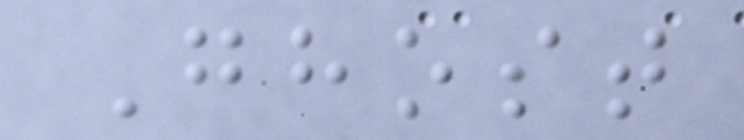Ghost
